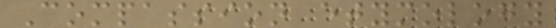Compassion etymology
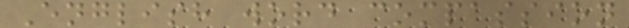English word compassion
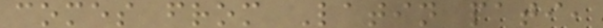comes from Latin pati,
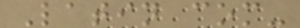Latin com-
